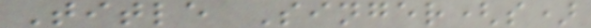Title Singer(s)
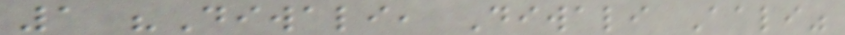1 "Diwali, Diwali Aali"
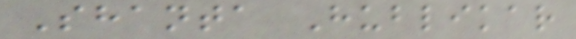Shanta Hublikar
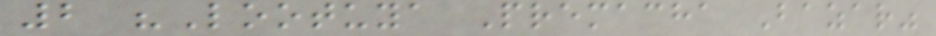2 "Lootuya Premacha Bazar"
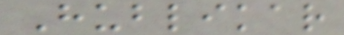Hublikar
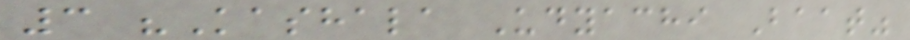3 "Kashala Udyachi Baat"
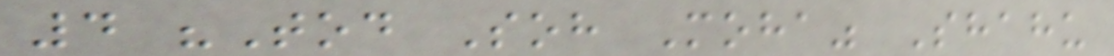4 "Tod Soh Moha" Shahu
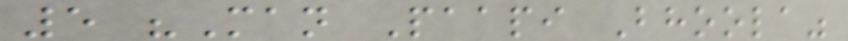5 "Man Paapi Bhoola"
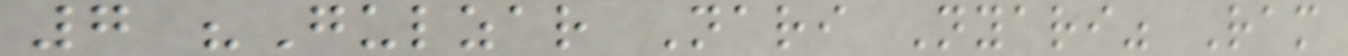7 "Gulzar Nari Nyari" Ram
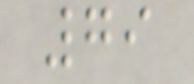79
